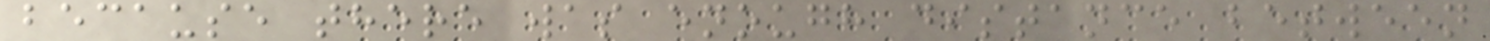because there was enough distance between
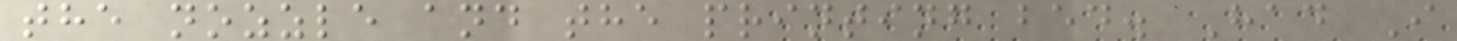the nozzle and the printing bed. Had I
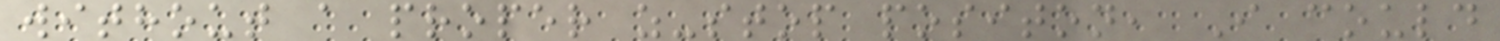without a proper z-stop positon, I could
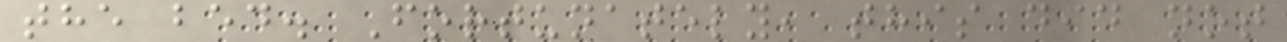the bed. Fortunately, this did not
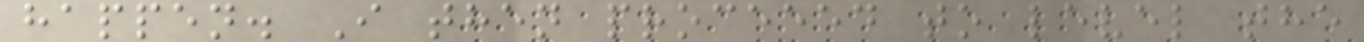happen. I then proceeed to level the
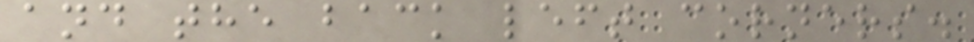and the back left corners.
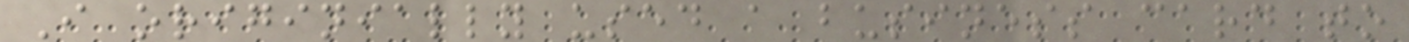I originially used a business card to
